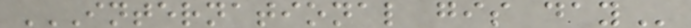INTERNATIONAL GIS DAY
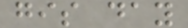gis day
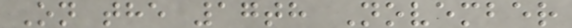On the 17th November
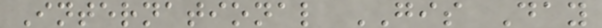International GIS Day
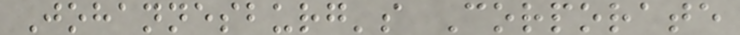Johannesburg's Corporate
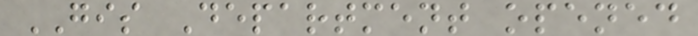GIS Department opened
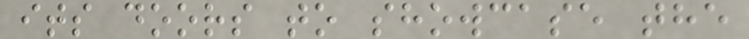its doors to showcase the
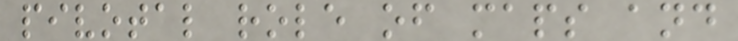pivotal role of maps and
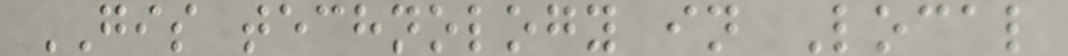GIS technology in Local
